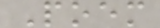Poem
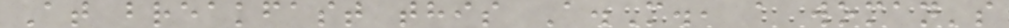At breakfast this A.M., a woman's
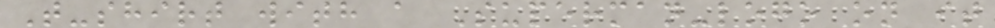T-shirt with a Superman-logo on it
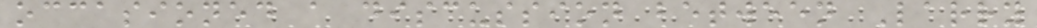occasioned a discussion between Larry
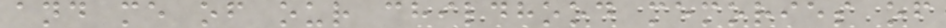and me of our childhood memories of
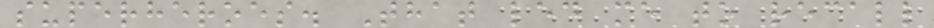superheroes. That led me to recall
